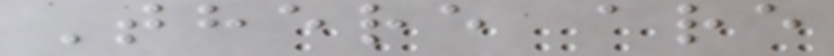There are
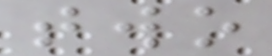two
